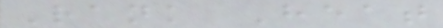Rank Heat
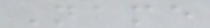Name
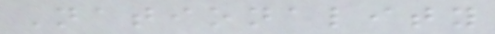Nationality
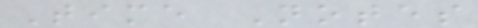Time Notes
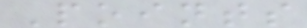Points
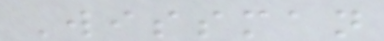Wissman
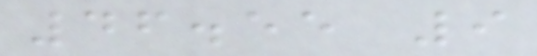46.55 9
